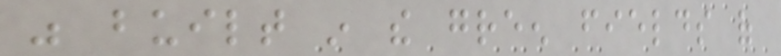was built in the green fields of
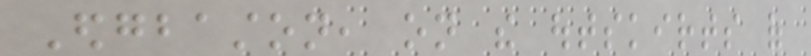Edgbaston, on the outskirts of
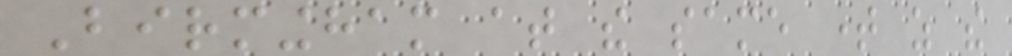Birmingham at the same time as the
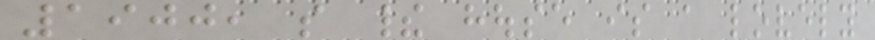1900, so their house is a lovely
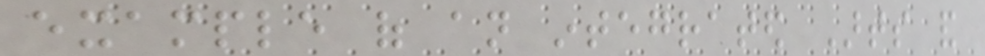example of an integrated Arts and
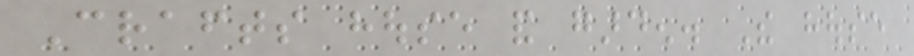Crafts house and garden. The house
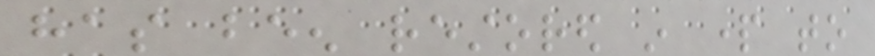has been restored in part to
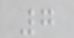7
